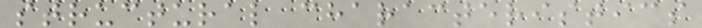structural characteristics
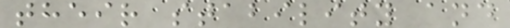their stability and
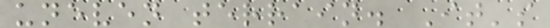uneven terrain. It's
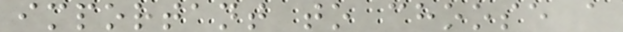important to choose a
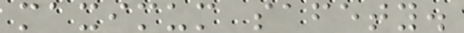maximum safety.
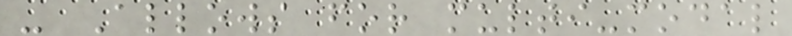- Allows for multi-modal
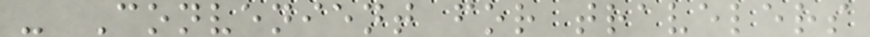- Convenient for travelers
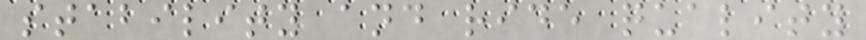stability and ride quality
